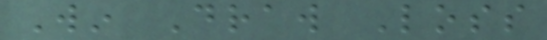Win Draw Loss
